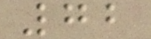72
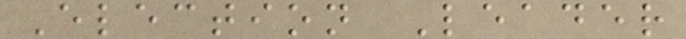Election Leader
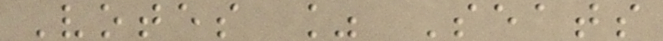Votes % Seats
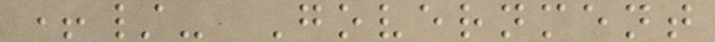+/- Government
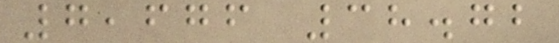7,676 38.72
